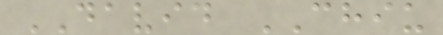DAVID CHIU
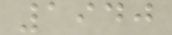1940
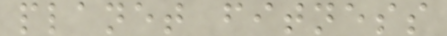planet fitness
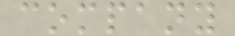company
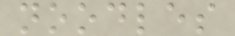noodles
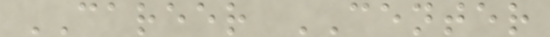CAREER CENTER
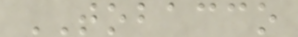TOBACCO
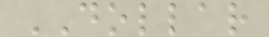DOLLAR
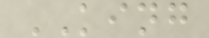KING
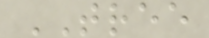TREE
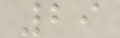29
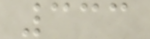333
